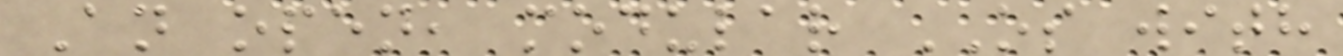An open, modular OS with
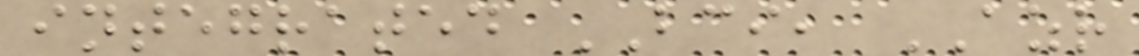integrated BCI, AZR
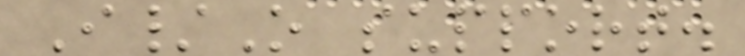I/O support.
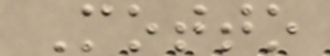Motto
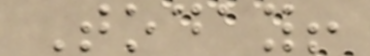Today!
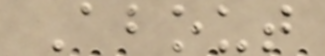About
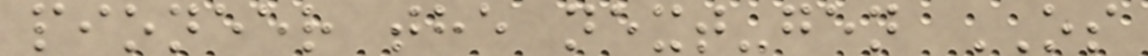pioneer the next-gen OS
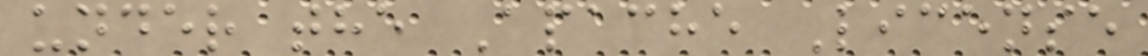under the Apache License
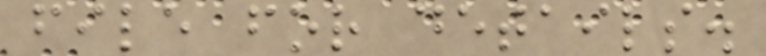file for details.
